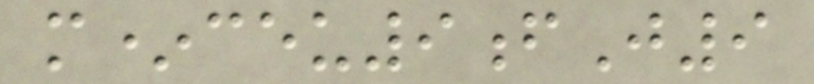m*ceu9fJ9
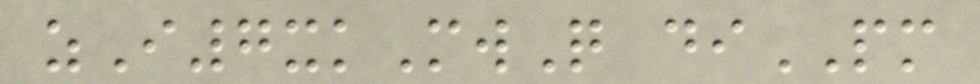zI7xkMwQ diPM
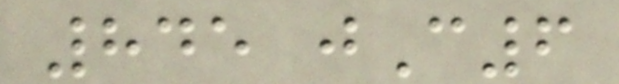845 jC6
